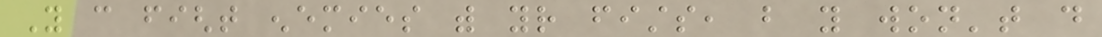You can fight enemies with your fists, but you won't do
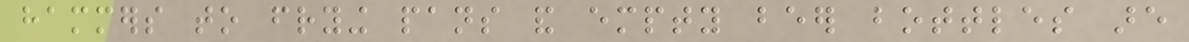hammers to frying pans and empty beer bottles are
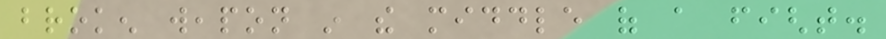broken weapon in the middle of a fight.
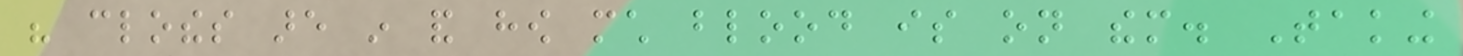his clothes are in and how much blood is on them. Taking
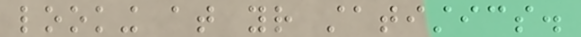looking at your statistics.
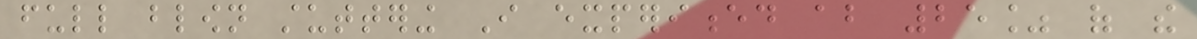full blown stuttering I experienced about 25% of the
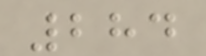284
